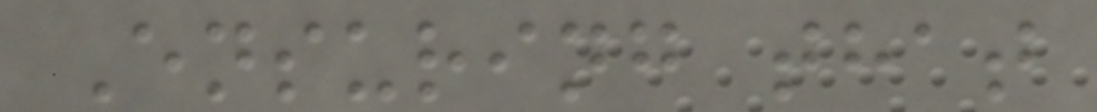Ensuring that
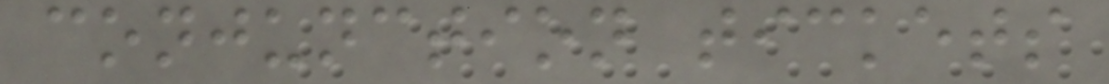conjunction tickets
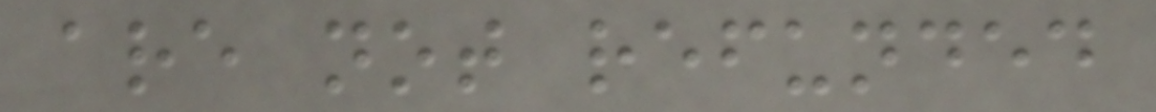are not refunded
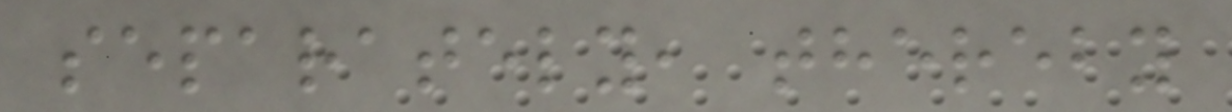separately, thereby
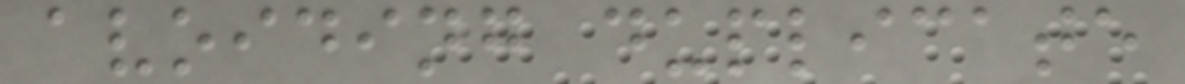avoiding duplicate
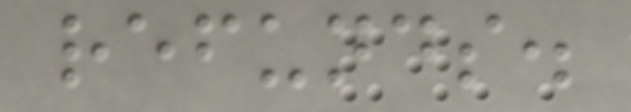refunds.
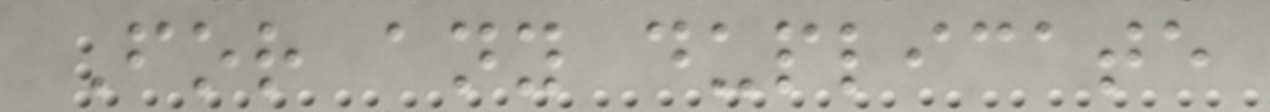For any duplicate
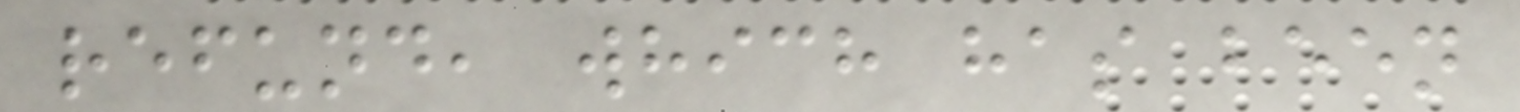refund, which has been
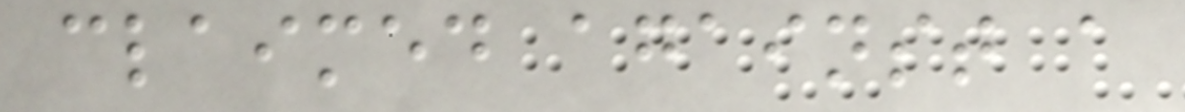claimed against a
